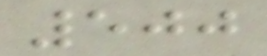500
